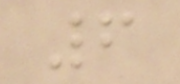6
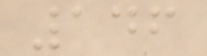146
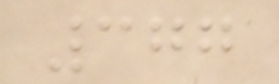377
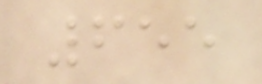655
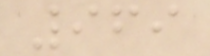969
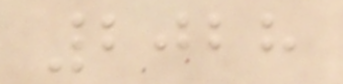2028
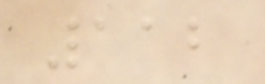112
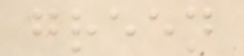green
